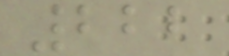222
